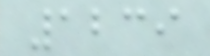1239
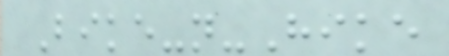Bike-n-Hike
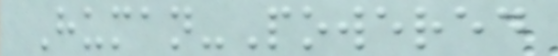Human-Powered
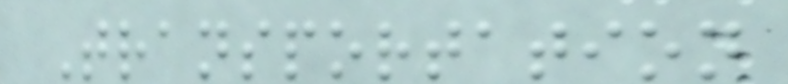Transportation
